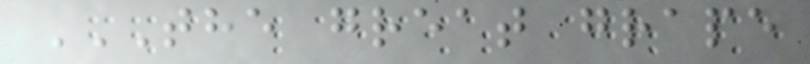THE GREAT GRAPE
